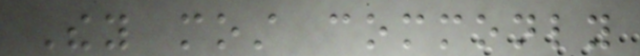They most commonly
